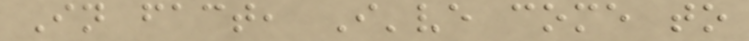In fact, I've come to
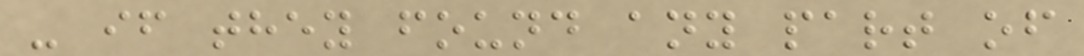- if they found any part of
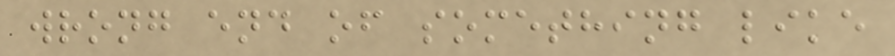wrong end of something like
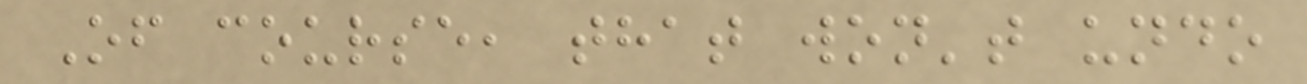Of course, that won't undo
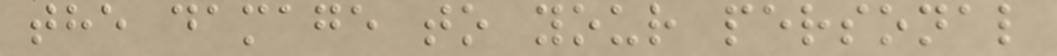the damage to your personal
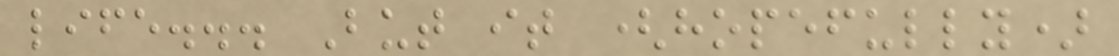life... But it (hopefully)
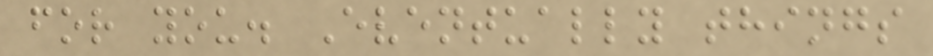for you. Eventually things
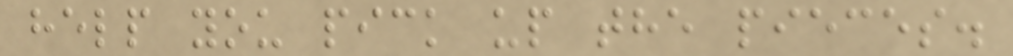help you pick up the pieces.
